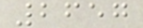2657
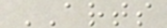ARTS
